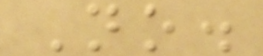No.
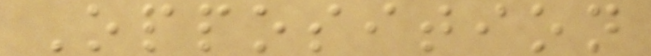Opposition
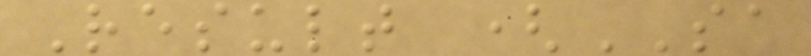Result (SA
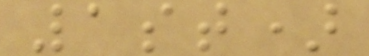1st)
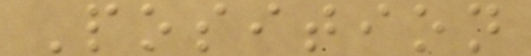Position
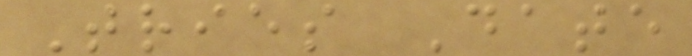Tries Date
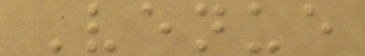Venue
